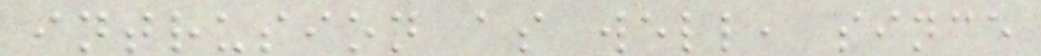intrusion as well, since
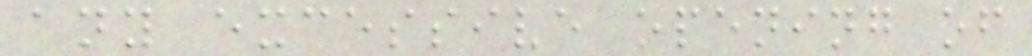any excessive opening of
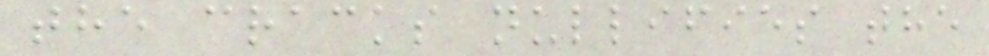the cracks nullifies the
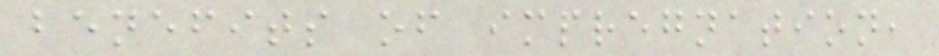benefits of impregnation,
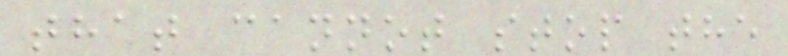that cannot stop the
